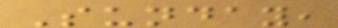Sunday,
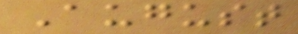August
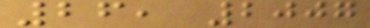26, 2007
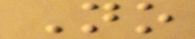No
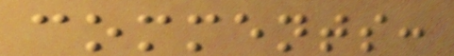comments:
